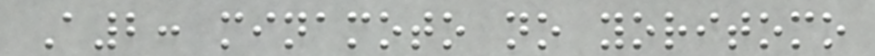A2: minamoto no yoritomo
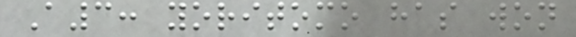A3: yoritomo has won
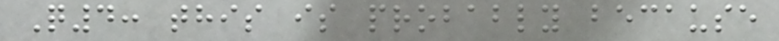Q4: this is probably because
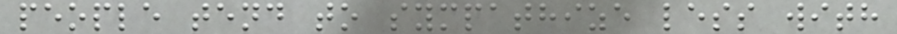people tend to sympathize less with
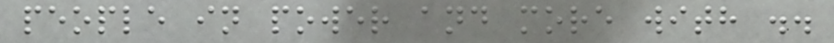people in power and more with ..
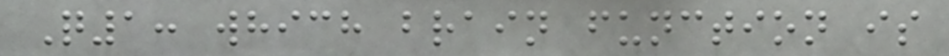Q1: which brain function is
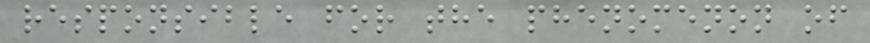responsible for the phenomenon of
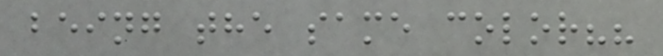being the same color??
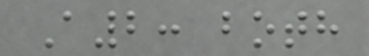A2: both
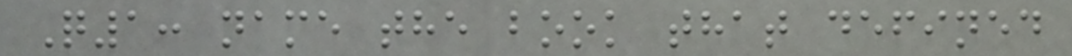Q1: name the book that defined
